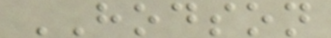HODSON
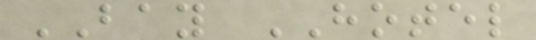BAY HOTEL
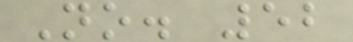No. 52
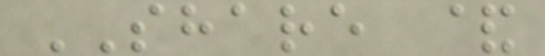SHARE &
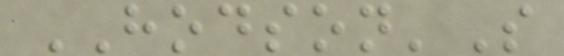HODSON'S
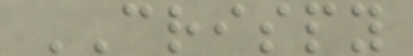CRISPY
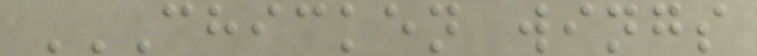CHICKEN WINGS
